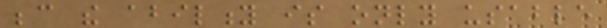because the ability is only usable
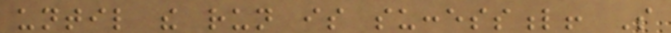until the run is successful! So
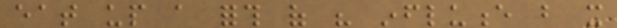eat up a forth of his influence but it
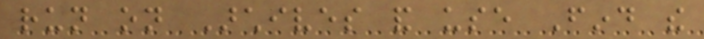run on Archives and use Find the
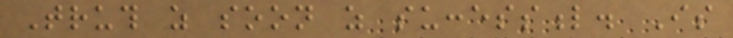Truth as soon as successful. Is
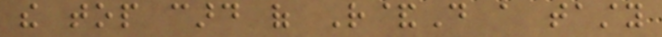the top card of R&D a tasty
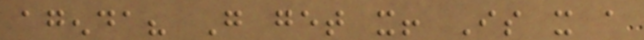agenda? Go get it! Is it a
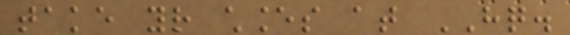take your chances at HQ.
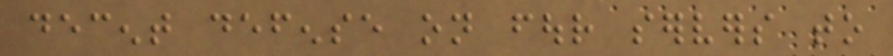decent defense on four servers to
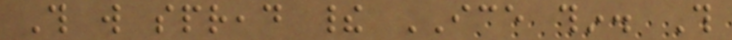This will spread their ICE thin. This
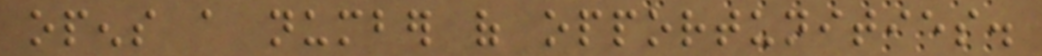opens a number of opportunities.
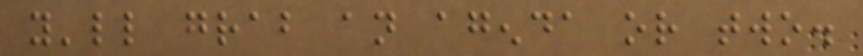you'll grab an agenda or two.
